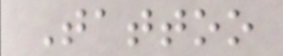Tattoo
